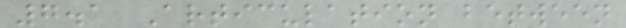7.1 Articulation between
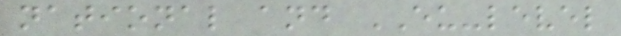national and EU-level
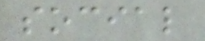social
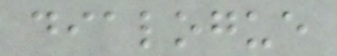dialogue
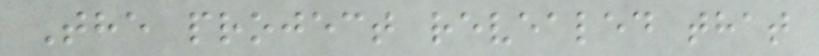The project revealed that
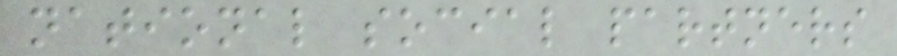national social partners
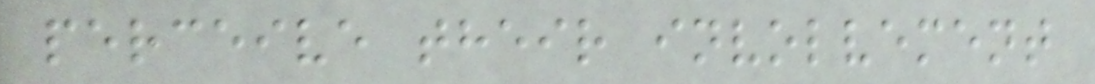perceive their involvement
